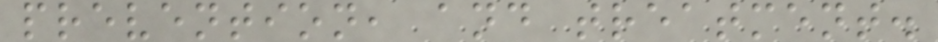prevention, and treatment.
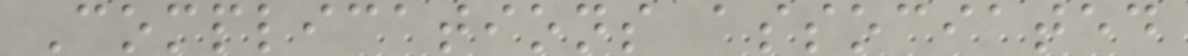Complications associated
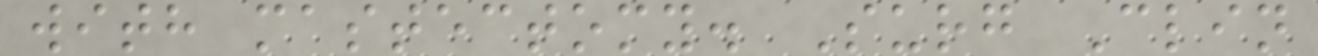with mastectomy. Surg Clin
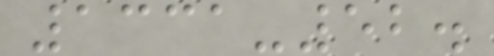1331-52.
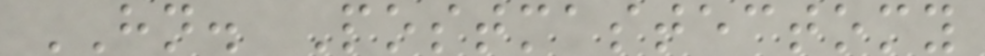HN. Postmastectomy
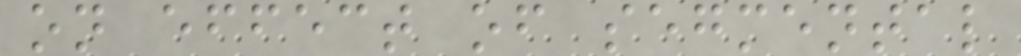on effect of segmental
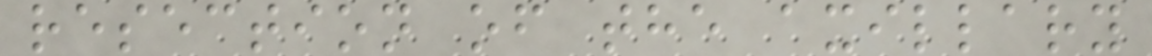resection of the axillary
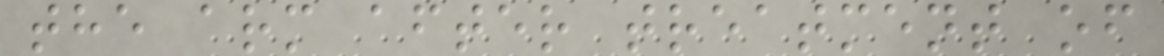the arm after treatment of
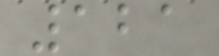121
